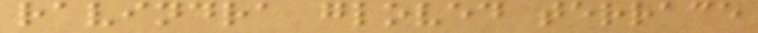ravindra gloved terrace
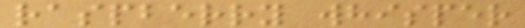raspberry whisper
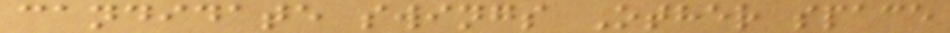candidate swings Other space
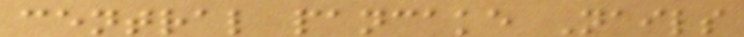central pancake Nails
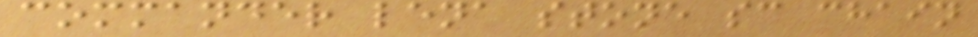commander lena stone sc chain
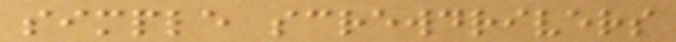simple screwdrivers
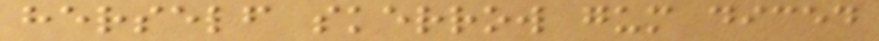herself skerrow gum diced
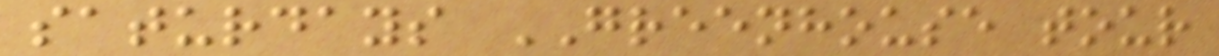saturdays GREENHOUSE tour
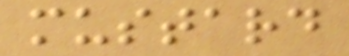mustard
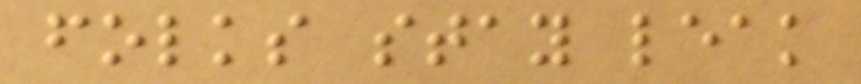folks stay leak
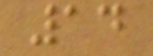14
